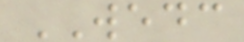WEDC
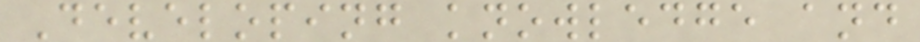Developing knowledge and
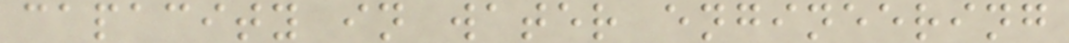capacity in water engineering
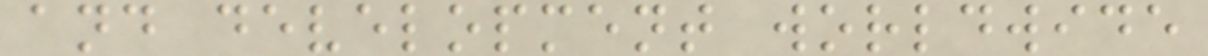and development worldwide
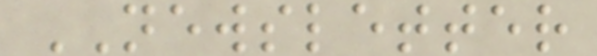NEWSLETTER
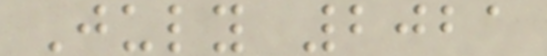July 2021
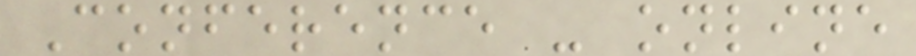Conference - online
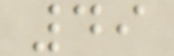49
